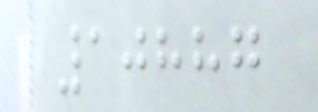10887
